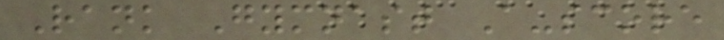Rank Gymnast A-score
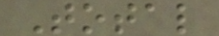Total
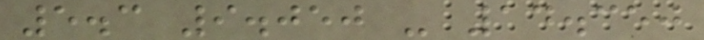5.3 9.050 - 14.350
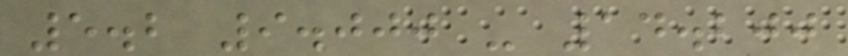5.2 9.000 - 14.200
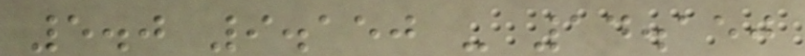5.0 9.150 - 14.150
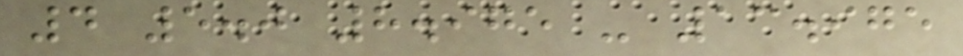4 5.0 8.975 - 13.975
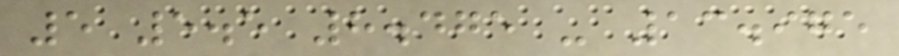5 5.5 8.475 - 13.975
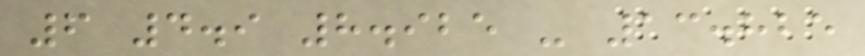6 4.9 8.925 - 13.825
